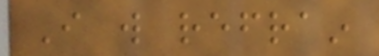I will refrain
